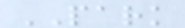PARK
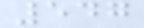547
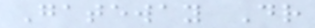Gateway Dr
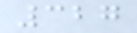327
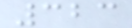323
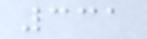331
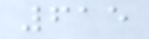615
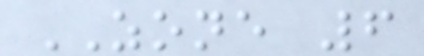ZONE 6
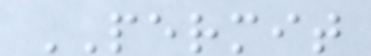PERMIT
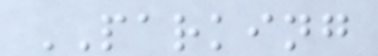PARKING
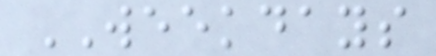WEEKDAYS
